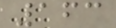163
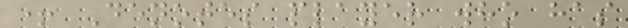+ Denotes player who has
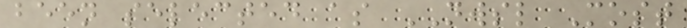been selected as NWSL Most
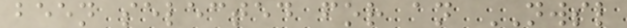been selected for an NWSL
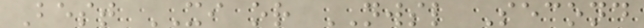Best XI or NWSL Second
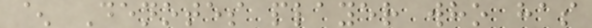^ Denotes player who has
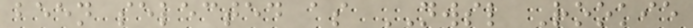been selected as NWSL Rookie
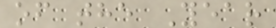of the Year
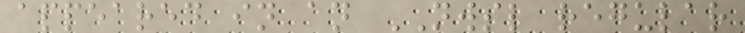appeared in an NWSL regular
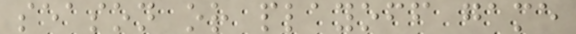season or playoff game
